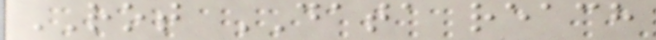ROT DATA reach
